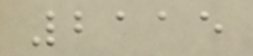2115
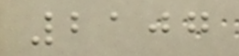2107
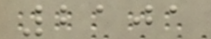2101
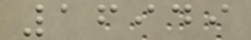16949
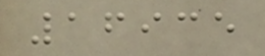16935
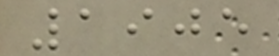1905
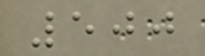500
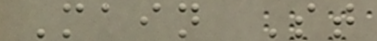Main St
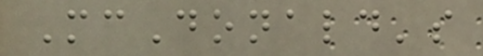McDonald's
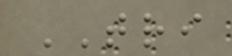TRI
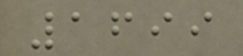1699
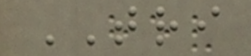TRI
